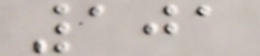101
